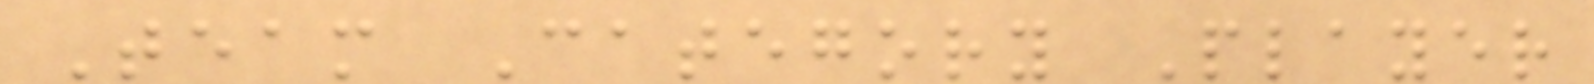Team Category Player
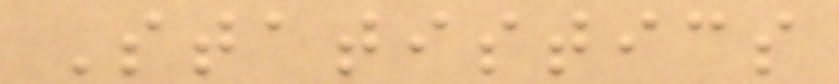Statistics
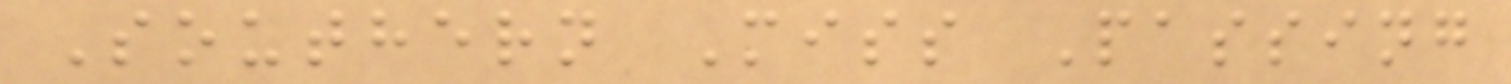Southern Miss Passing
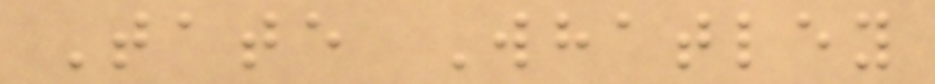Tate Whatley
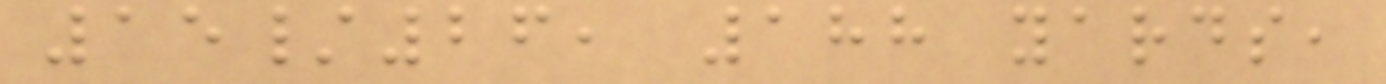15/26, 188 yards,
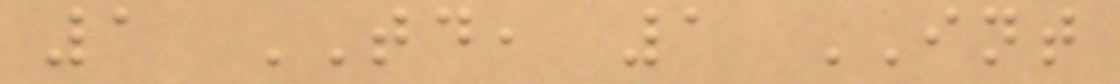1 TD, 1 INT
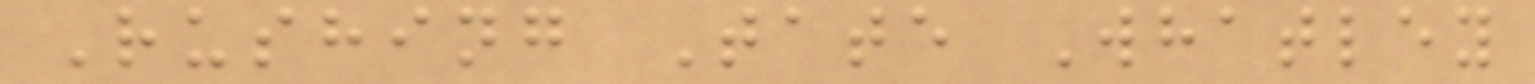Rushing Tate Whatley
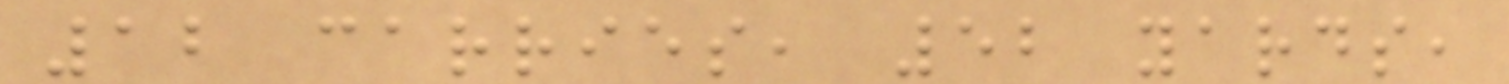12 carries, 52 yards,
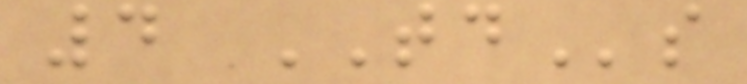4 TDs
